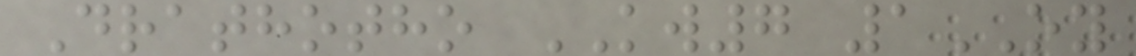Drathotho KW7 1OY
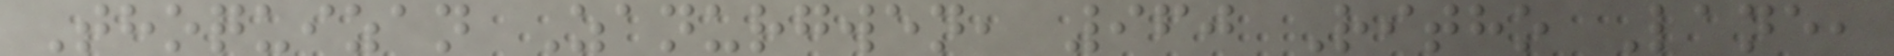Thoquizan Zanurgwen, 960 Ritho Lane,
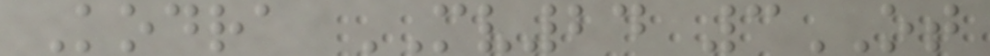Kodra MV24 3OT
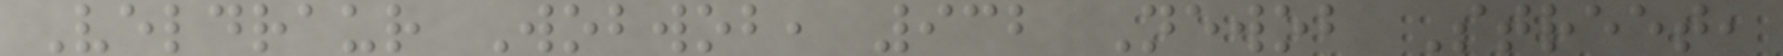Veldraur Wobwob, 932 Newob Street,
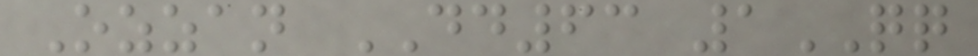Ozzan DD63 1QQ
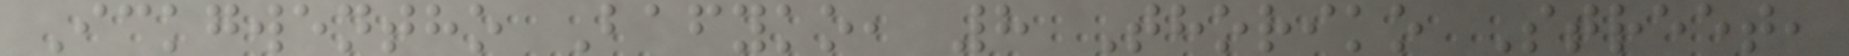Ickgwentho Bafyko, 8 Thoriko Street,
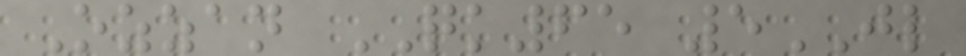Ozzan QK65 5JL
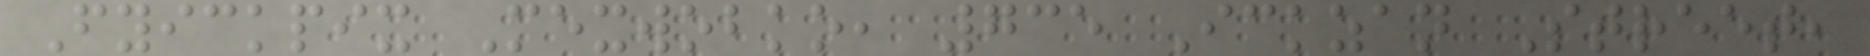Fyickpix Mexwobko, 735 Ickzan Street,
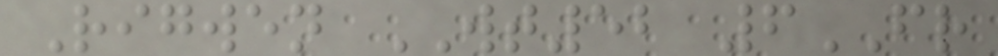Rigwen WT52 6FR
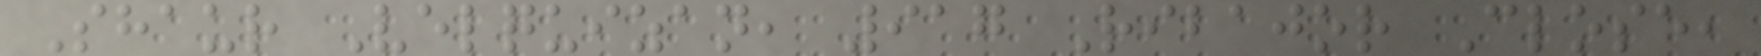Shaur Velquizan, 917 Ribajor Close,
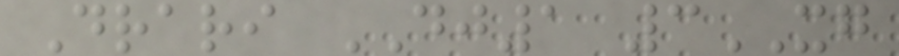Drari DJ1 3XG
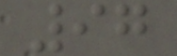97
